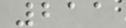211
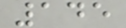145
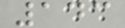143
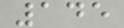145
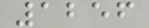1256
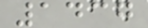1437
